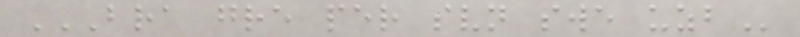BRA GRE PER SVN SWE UZB
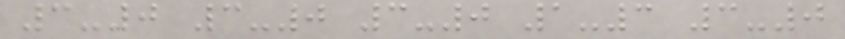3-0 3-0 3-0 1-3 3-0
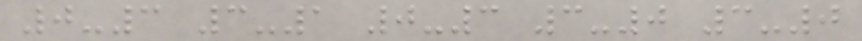0-3 3-1 0-3 3-0 3-0
